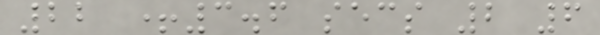22 +3.6 secs 2 6
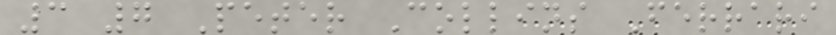3 7 Peter Collins Ferrari
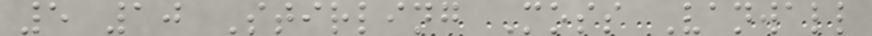5 10 Stirling Moss Vanwall
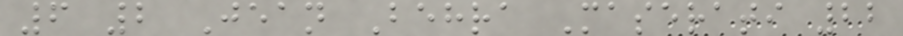6 2 Jean Behra Maserati 22
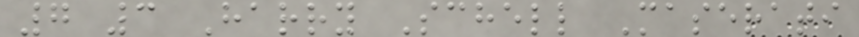7 3 Harry Schell Maserati
